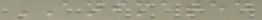ANIMATED
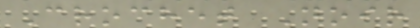Crochet Noir
